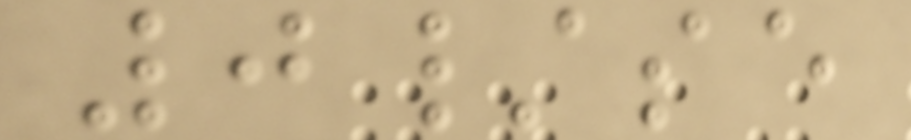0/se
